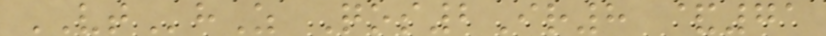VThZ Qos2Ir8 &71
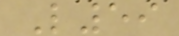L59
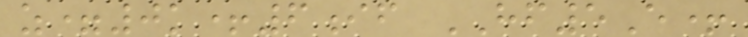z=0k+6if HF5E+
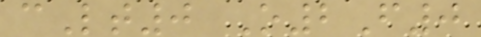cLt0 O2F0
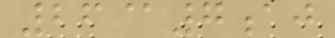26@7aj
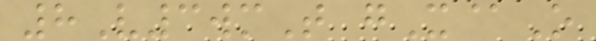8V3wmT gX@O
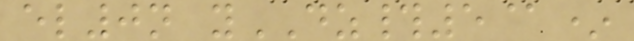el0n yDZ#5@*
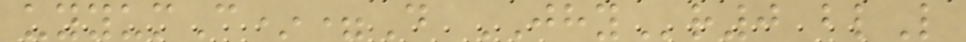uyyumC*=D JHYr0 blL
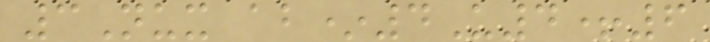3Nux ab*4U4+6
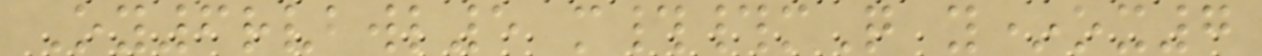Oy6rvbwl5 m##mQ y*ox7
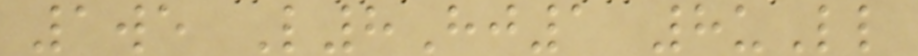1we L8Hj1 8uLl
